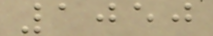1050
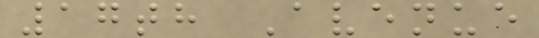17th Avenue
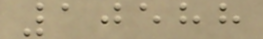10588
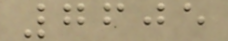7605
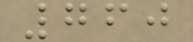760
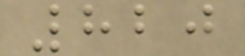820
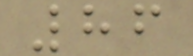86
